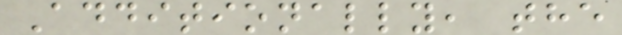Additionally, the
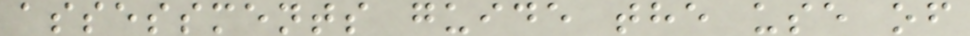assessments guide the use of
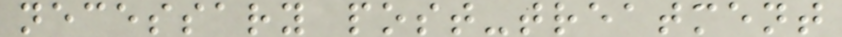necessary post-treatment
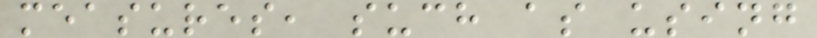measures, such as using
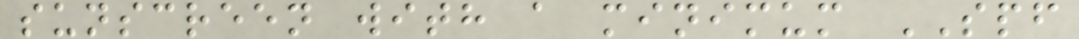sunscreen with a minimum SPF
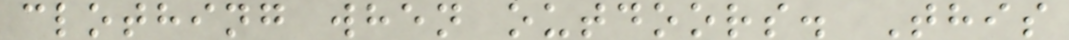clothing when outdoors. This
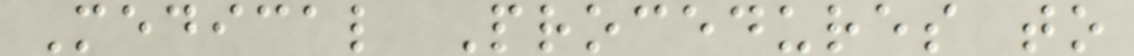Medical Procedures to
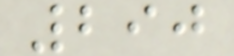290
